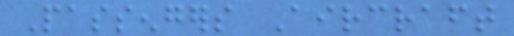Passengers Aircraft
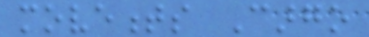movements Cargo
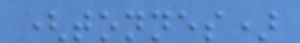(tonnes)
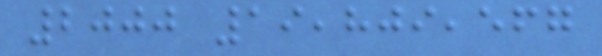2000 19,809,567
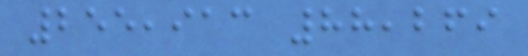255,913 88,269
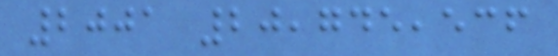2001 20,745,536
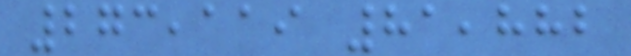273,119 81,882
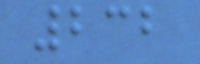232
